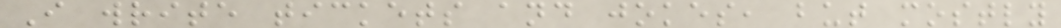I write tickets and jokes, but mostly
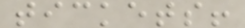tickets!
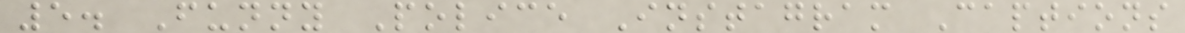5. Funny Police Instagram Captions
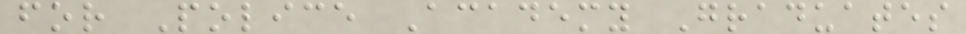for Police Academy Graduates
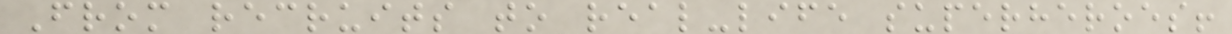From recruits to real-life superheroes!
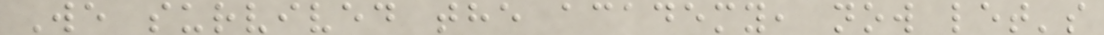We survived the academy, now let's
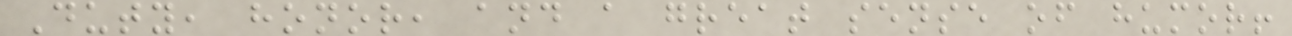Duty, honor, and a great sense of humor!
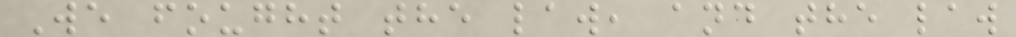We fought the law, and the law
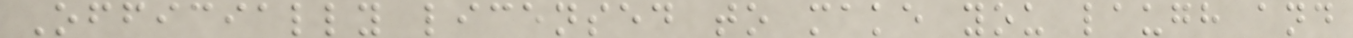Officially licensed to make you laugh and
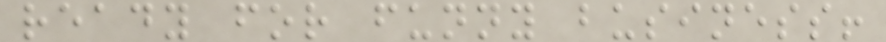ready for funny business!
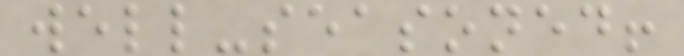well-seasoned!
